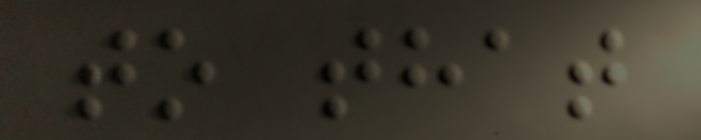to that
